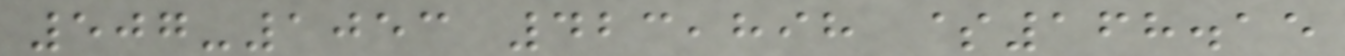507-1053 423,898 $168.15
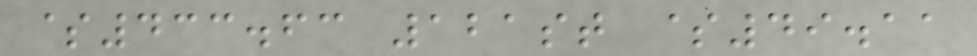$433.63 121st $49.11
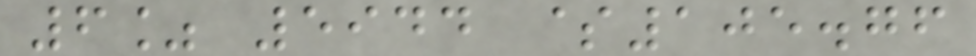6% 5944 $105.76
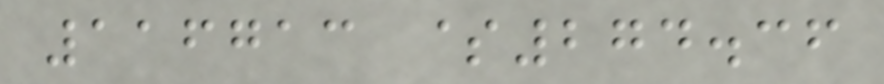116713 $274.36
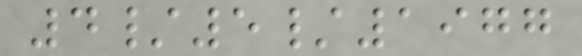4/5/1977
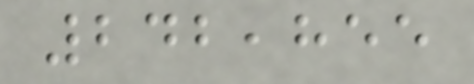242,855
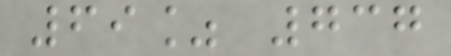69% 737
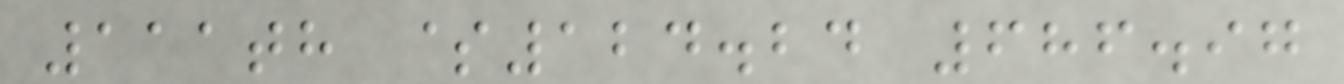111th $124.24 686.97
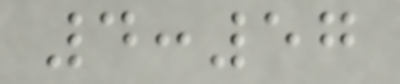4:57
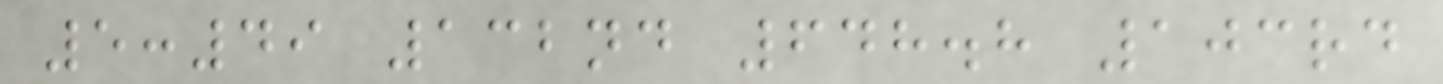5:49 132nd 648.8 103rd
